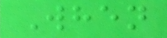When
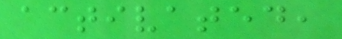activated,
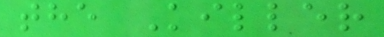the Killer
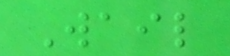Wail
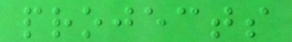projects
